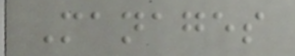Manages
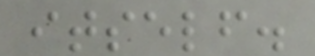itself.
